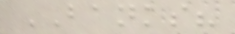BANKS?
